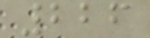226
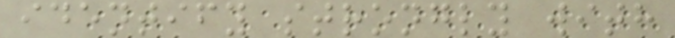identify strongly with
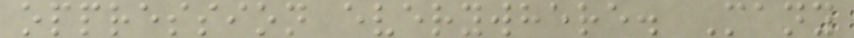oppression everywhere. Many
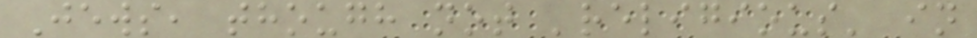Jews, though not 'religious' in
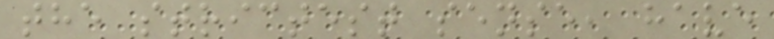the strictest sense, have
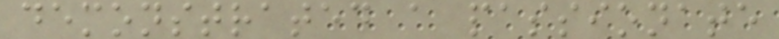demonstrated a passionate
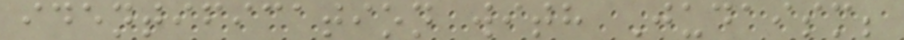identification with Judaism;
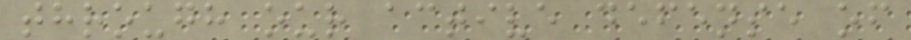through our active defense of
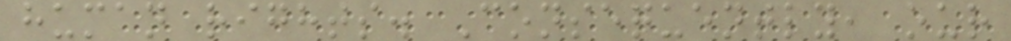human rights. Consequently, our
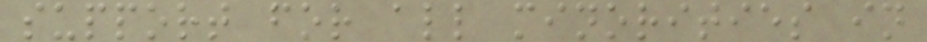support for all minorities in
